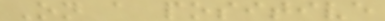On a positive
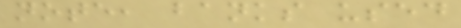note, banks used
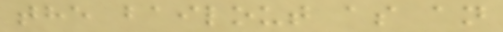the bailout as an
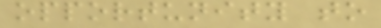opportunity to
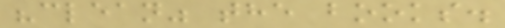"clean" the books.
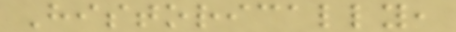Historically,
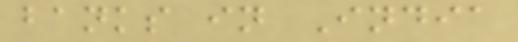banks in India
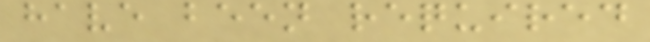have been required
